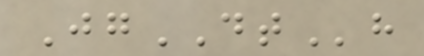JgDTh
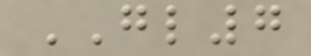GL7
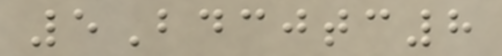5Bdcjtc8
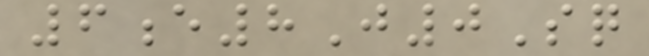6e8J0Sq
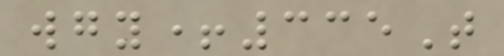wgy+335T
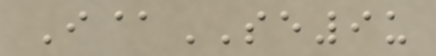I@SE9u
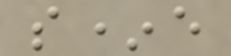s*e
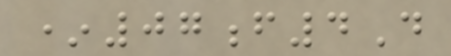*07f4D
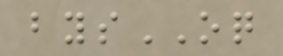bysOQ
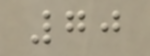70
